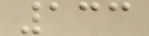133
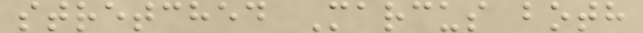stretched Marcus both
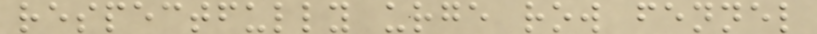respectfully urge row fennel
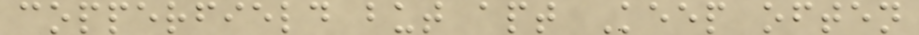copperfield but apt Keep often
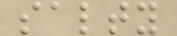salty
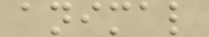animal
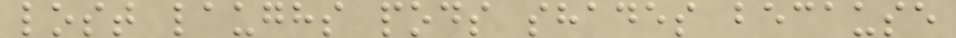lost laughs pods shades because
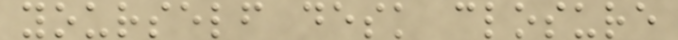yourself desk closure
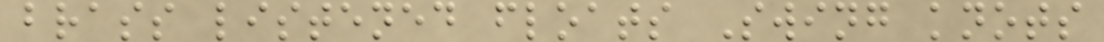brass listened floats Swing knots
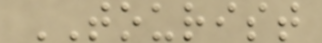TOURIST
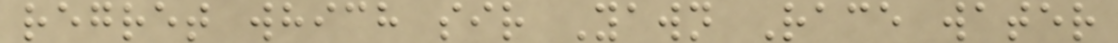regret which sir Yawn Race water
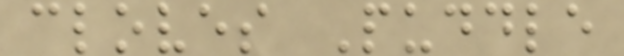cloves Puddle
